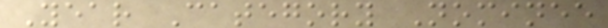Year Category Nominee
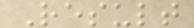Result
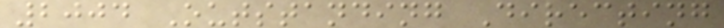2004 Outstanding Directing
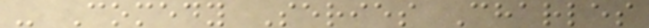- Comedy Series Charles
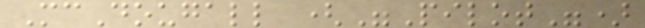McDougall ("Pilot")
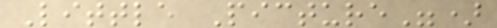Little Picture")
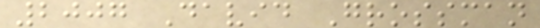2007 David Grossman
